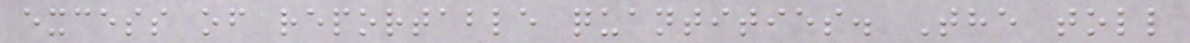excess of reportable quantities. The toll
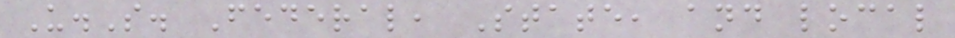U.S. Federal, State, and local
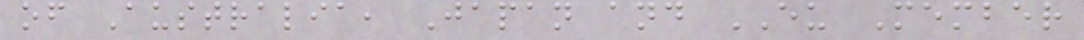of Australia, Japan and EU Member
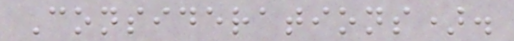Considerations).
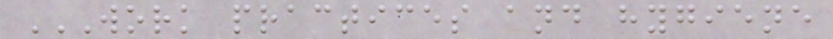WORK PRACTICES AND HYGIENE
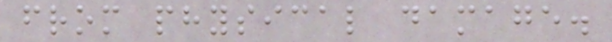from physical damage.
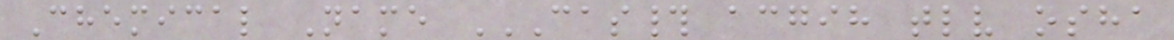Chemical Name CAS# ACGIH TLV OSHA
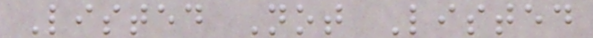Listed Not Listed
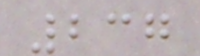237
